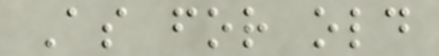As for old
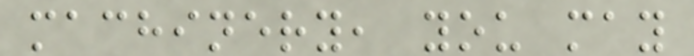machinery, you may
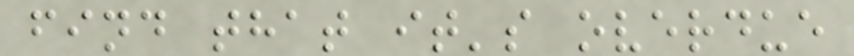find that it's overdue
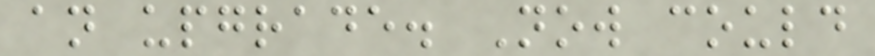an upgrade. Now could
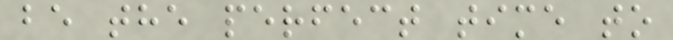be the perfect time to
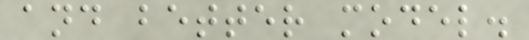and better model.
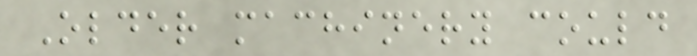Older machinery could
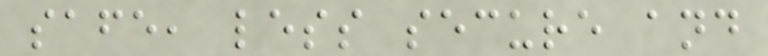safe, less secure and
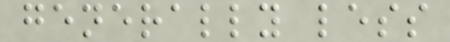generally less
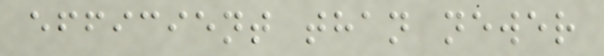efficient than newer
